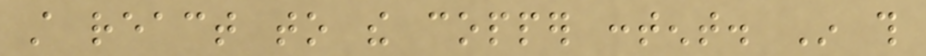still react to the copper content. In this
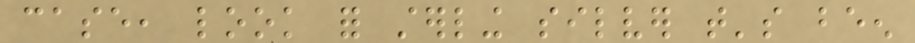case, look for sterling silver that's been
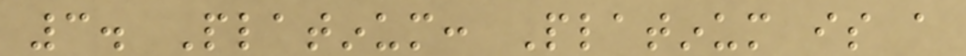3. Platinum: Platinum is a
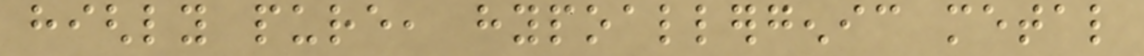highly pure, hypoallergenic metal
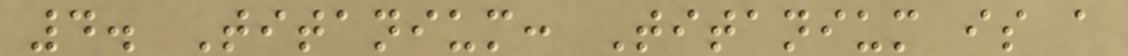4. Titanium: Titanium is a
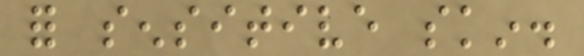for sensitive skin.
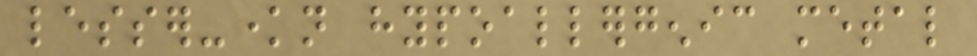lesser-known hypoallergenic metal
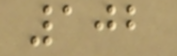102
